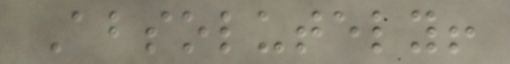Absolutely!
